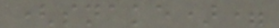(snake)=
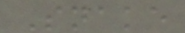Snake
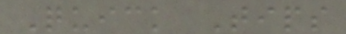Quick Tips
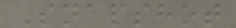Snapshot
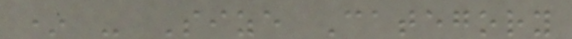* - Size Category
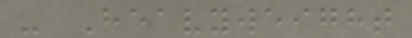- Heavyweight
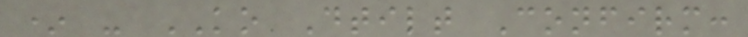* - KO Dtilt Confirm:
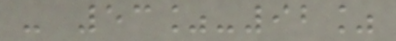- 53%-92%
